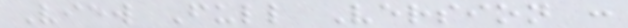View Full Version :
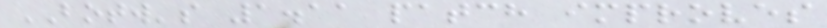BOTW's 1.11 patch improves
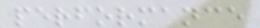performance
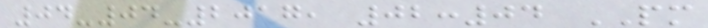04-04-2017, 02:04 PM
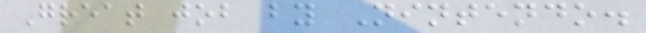Great job by Nintendo.
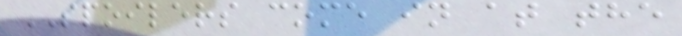SPOILERS come in at the
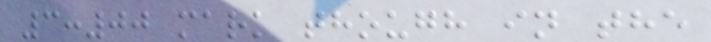3:00 mark though in the
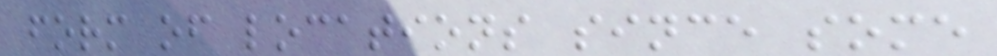form of locations since some
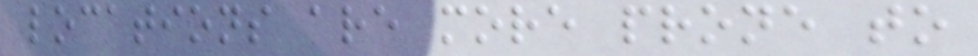locations are more prone to
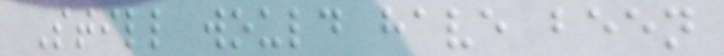Still would have been
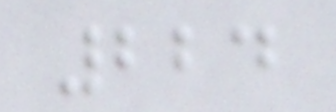224
